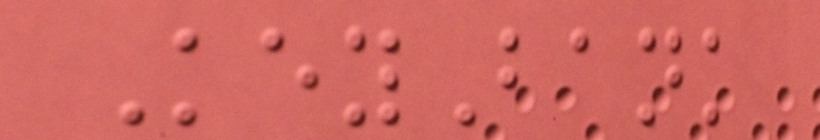KeyBank
